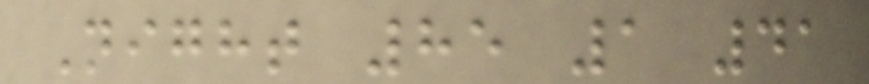Night 85 1 41
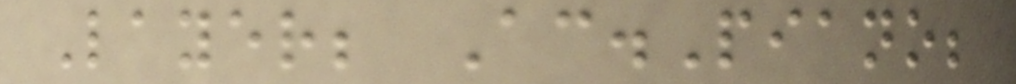Layer; Ac.Piano;
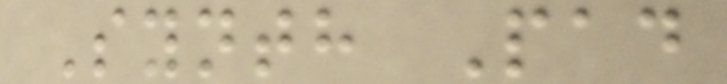Synth Pad
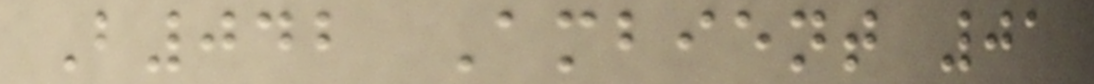B042 Ambient 01
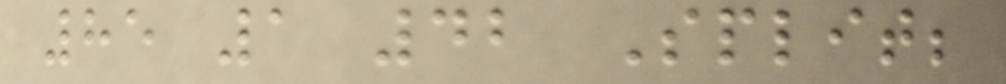85 1 42 Split;
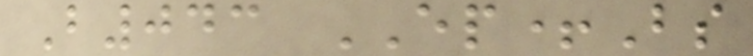B043 EP+Bs
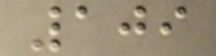109
